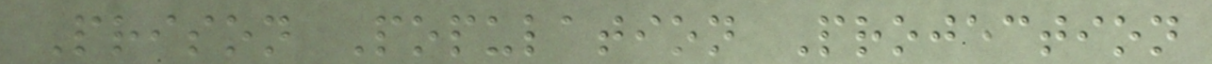Prison Population Projection
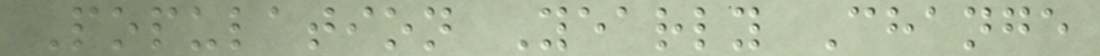Population Yearly Change
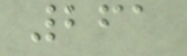261
